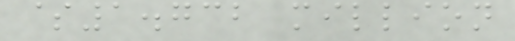$1.732 million
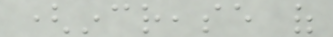(increase of
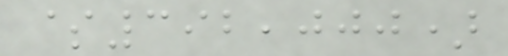$392,000)
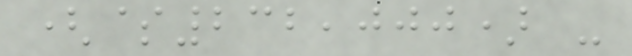($232,000) -
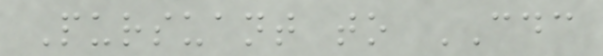Pursuant to CDC
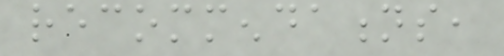recommendations,
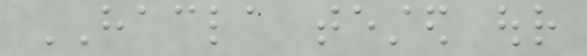HACLA tested our
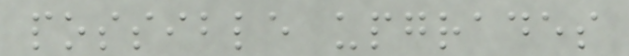possible upgrades
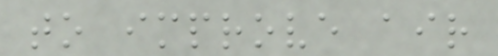to improve air
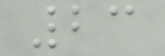23
